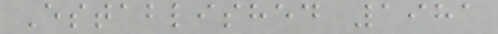Established 1981
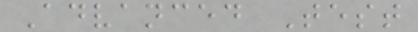Advanced Test
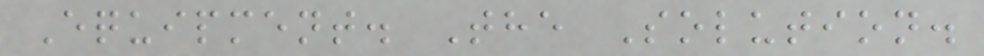Equipment. The Solution.
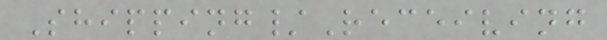Shipping/Receiving
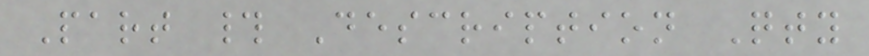Part # Description Qty
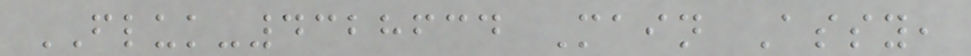FLUK-4328634 Main Assy,
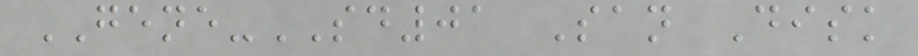GENE-SD01 San Disk
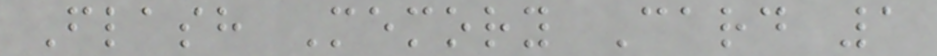Flash Memory Card 1
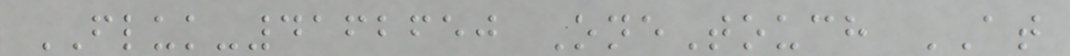FLUK-4162650 OneTouch AT
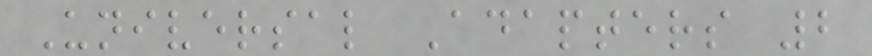Universal Adapters 2
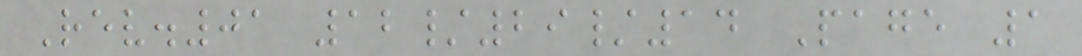Rev.01 12/29/14 Page 1
